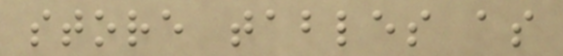store tables as
